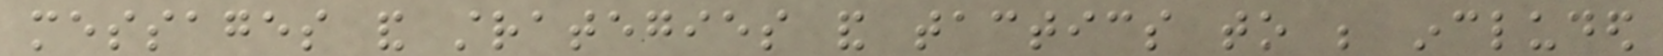messages and strategies and tactics to be included
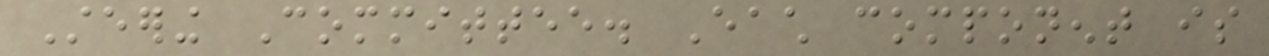Steering Committee. Each component is
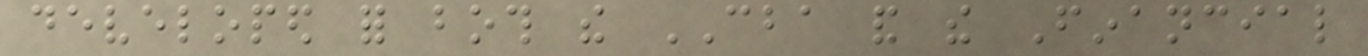developed for both the CBA and the Financial
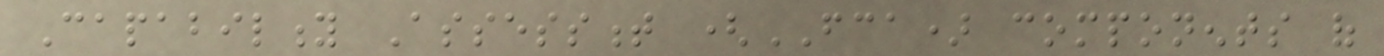Capability Assessment (FCA) components of
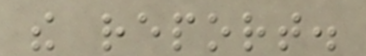the report.
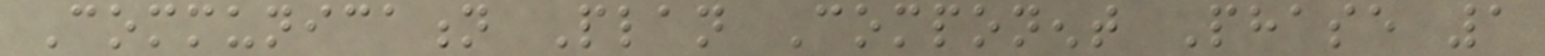Communication Plan Component Phase 1
